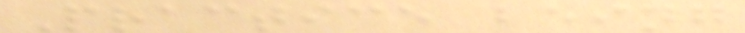Practice being
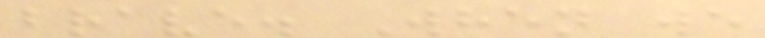brave. When we
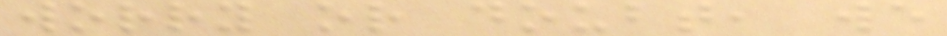worry or doubt, we
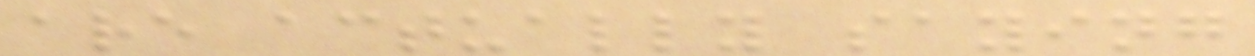are actually saying
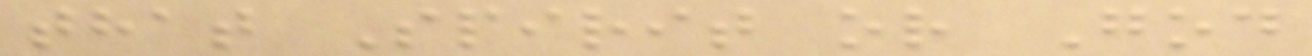that Spirit or God
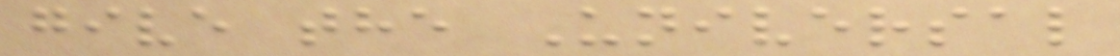give the Universal
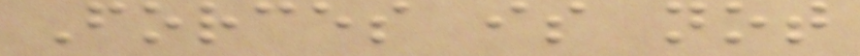Forces is not
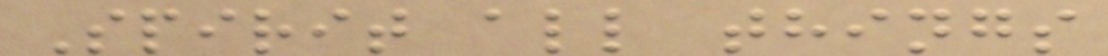Spirit all things
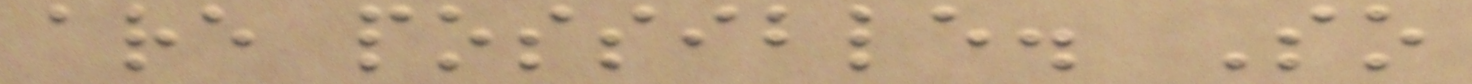are possible. So
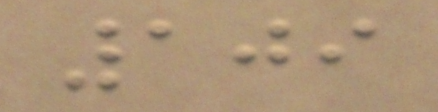109
